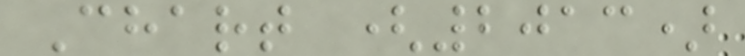Chart (2013)
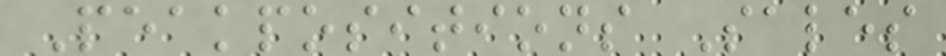Peakpositions Sales
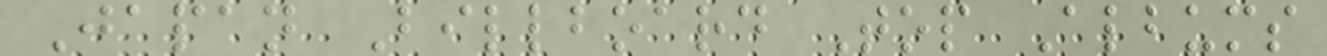Japan Billboard Top Albums
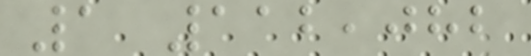1 112,082
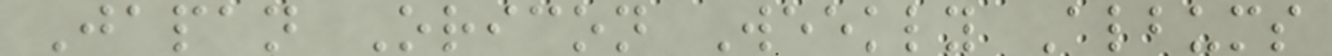Japan Oricon Weekly Albums
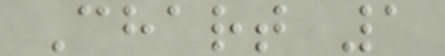Chart 1
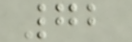72
